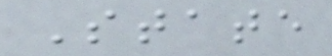State
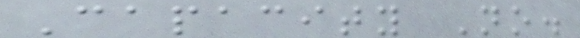Capacity No.
